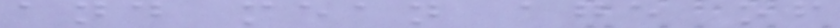and mean age of
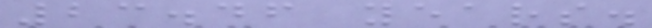23.46 years.
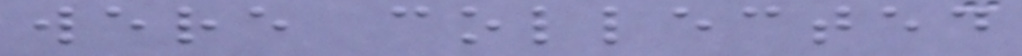were collected
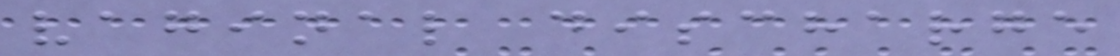vaginal discharge
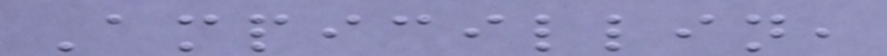Ampicillin,
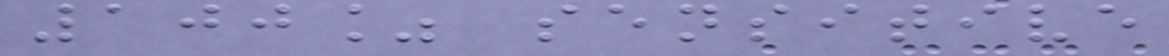100% sensitive
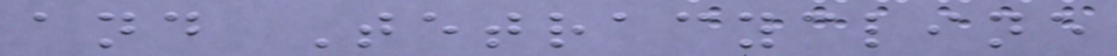and Tetracycline
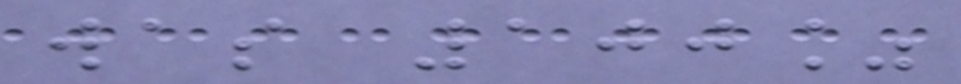was 100%
